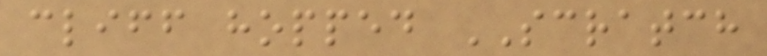cliff hopped SCRATCH
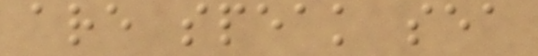are speak sea
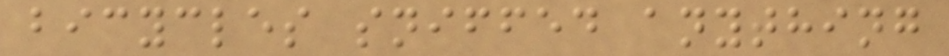bicycles sniffed anything
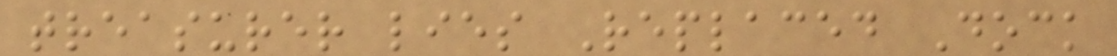treasurer lies Replaced Dock
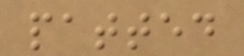patted
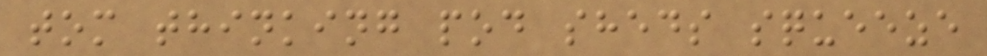tom thinking pod sheds squeeze
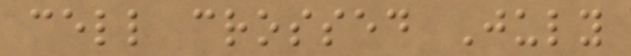cell crossed July
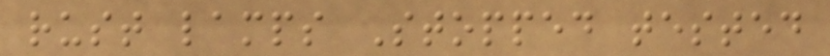rust lamps Stopped tested
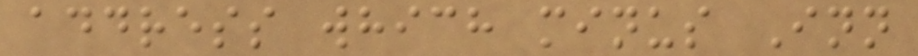address which minus Inn
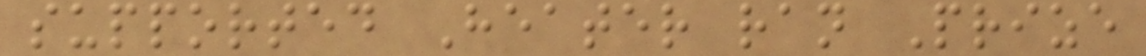supported Heater ran Prize
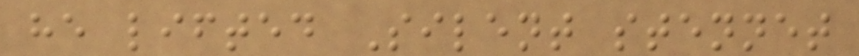he lifted Silent stennet
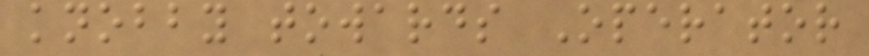knobby towards Operator
